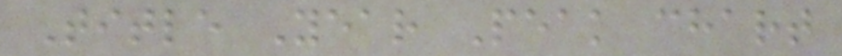Title Year Peak chart
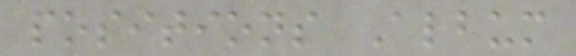positions Album
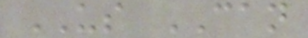US CAN
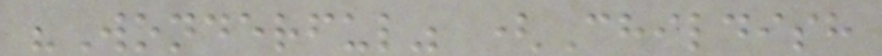"Wonderful" (Childish
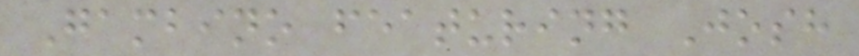Gambino featuring Josh
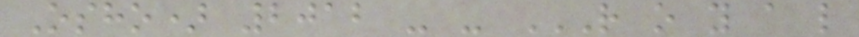Osho) 2012 - - R O Y A L
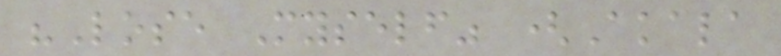"Lose Myself" (Akala
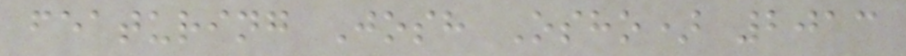featuring Josh Osho) 2013
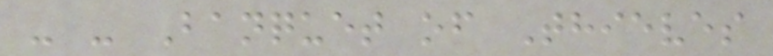- - Banquet of Thieves
